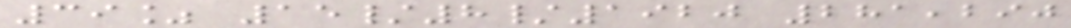39% 15/8/1920 281,290
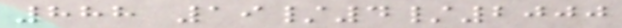888 19/4/2000
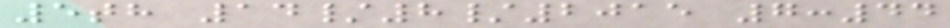5th 14/8/2015 7:44
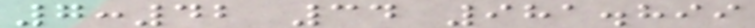7:42 34 981.899
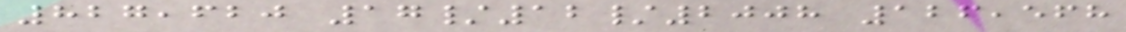827,620 17/12/2008 126,568
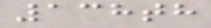138th
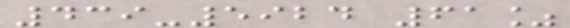439-5924 61%
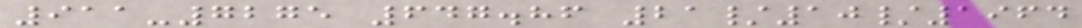911-7275 647.86 21/10/1964
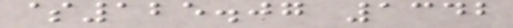$125.07 1342
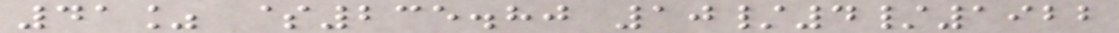41% $235.80 10/4/1922
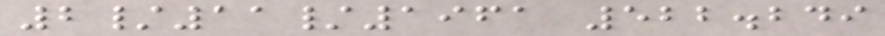2/11/1961 522.249
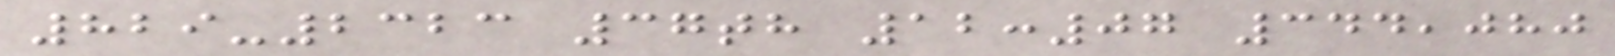829-2323 37th 12:07 344,080
